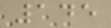145
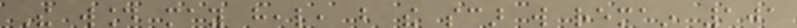The wound may heal, but the scar will remain 101
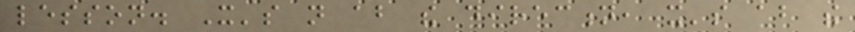lesson. It's not about the direction, it's about the
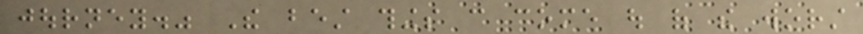journey." The best things can come out of the worst
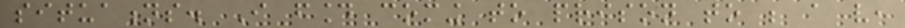situations. I found coming to prison to be a very,
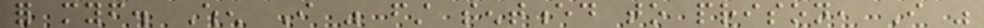for myself. When I was first sentenced to prison, I was
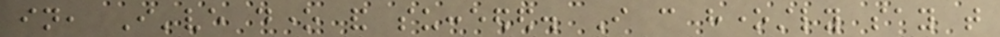in, I've done and succeeded. I can honestly say that
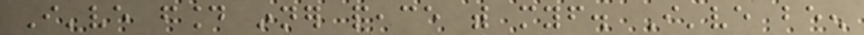I've found inner peace with myself. I've been
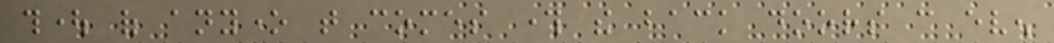thought of anyone that comes through the back doors can even
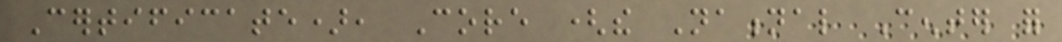Certificate), Core (the National Center for
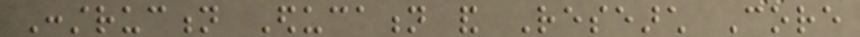Construction Education and Research Core
